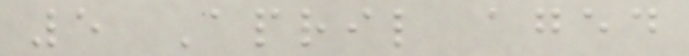5 April aged
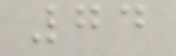74
